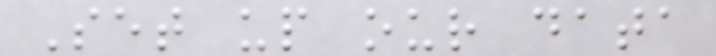Set up our data
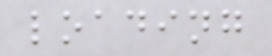loading
